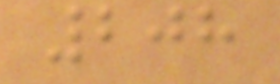208
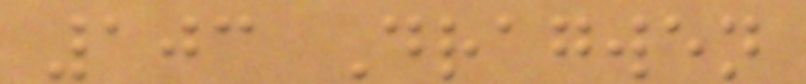103 Dragwen
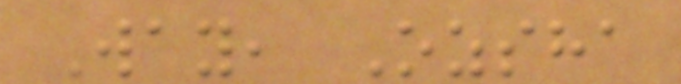Way, Ozsha
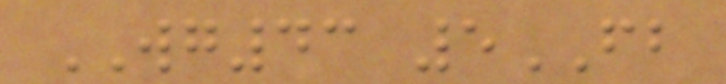WG43 5FB
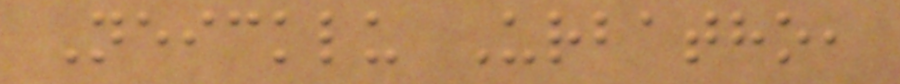Neicklu Urbatho,
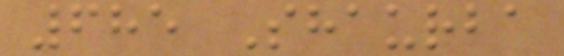685 Shaurba
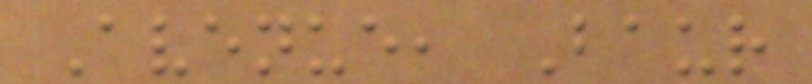Avenue, Baur
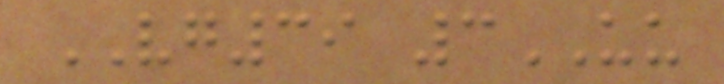VG39 3UU
